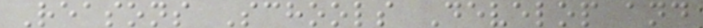Reasons Schools Develop and
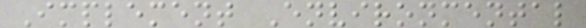Implement Environmental
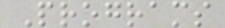Programs
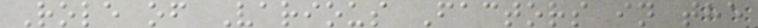Role of Various Factors in the
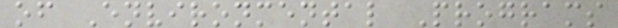of Environmental Programs
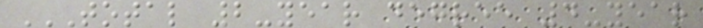TOTAL 2-YEAR DEGREE 4-YEAR
